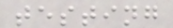testing
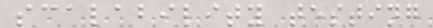scalability testing
